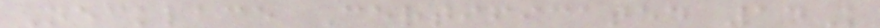Necklace Certificated 14K
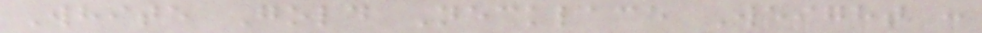White Gold Necklace Weight :
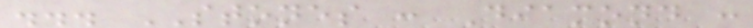... STONES : Diamond :
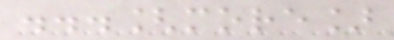...[more]
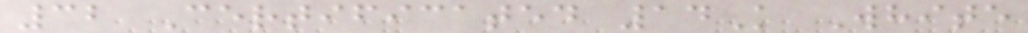32 Certificated 14K White
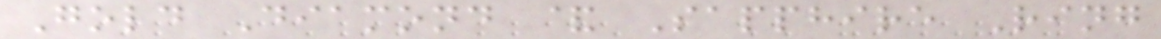Gold Diamond & Sapphire Ring
